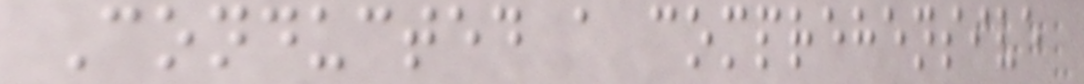Conducted a comprehensive
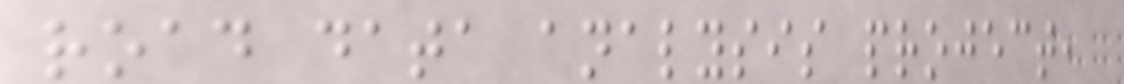road data analysis project,
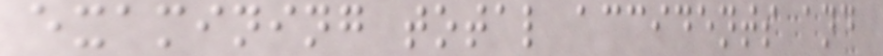examining total accidents and
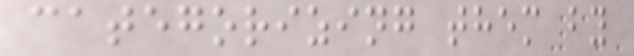categorizing them by
